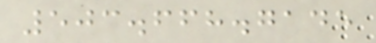503.668.7145
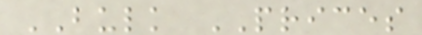BULK PRICES
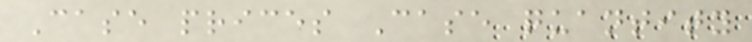Case prices Case quantity
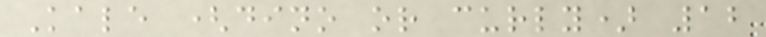Kale (dino or curly) 12
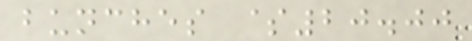bunches $20.00
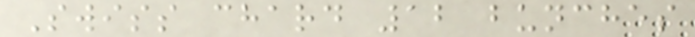Swiss chard 12 bunches
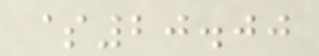$20.00
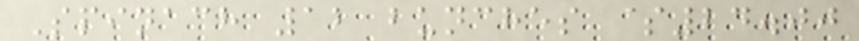Spinach 12 bunches $24.00
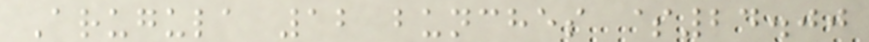Arugula 12 bunches $24.00
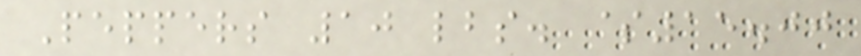Peppers 10 lbs. $15.00
